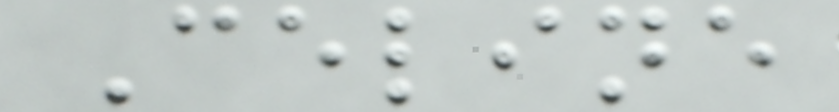Celine
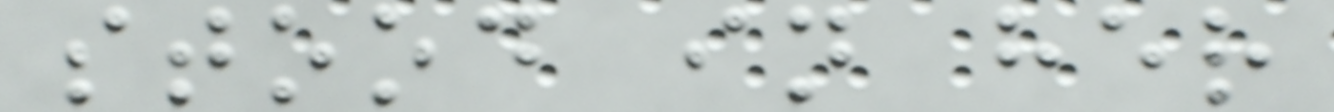stood in her
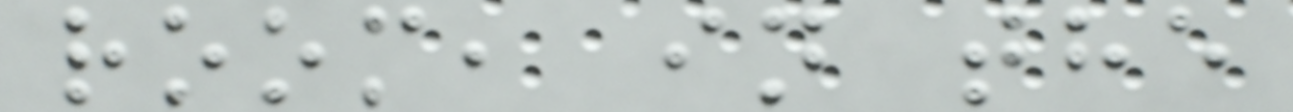room, in the
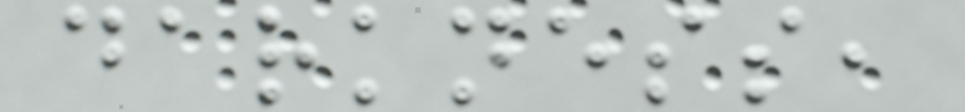darkness,
